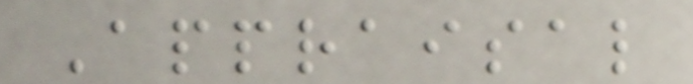Appraisal
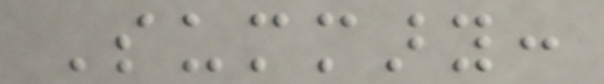Summary:
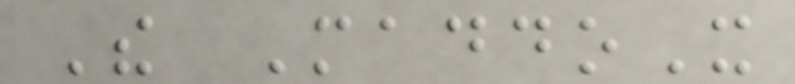The MaddoX
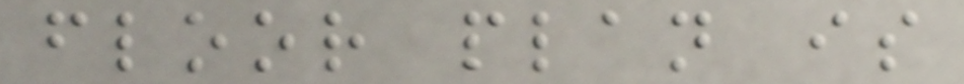floor plan is
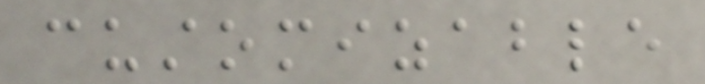customizable
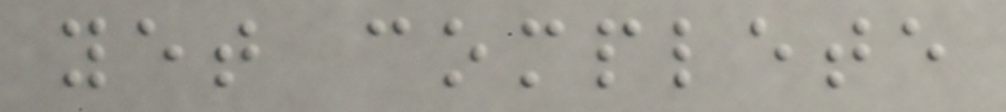yet complete
